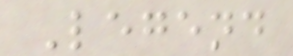Legend
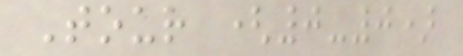Tour (0-0)
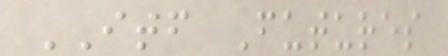ITF Futures
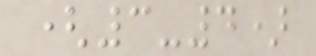(3-4)
